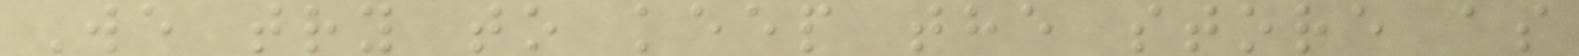We try to keep the store as
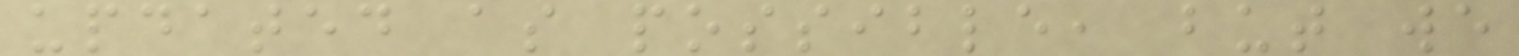updated as possible, but we
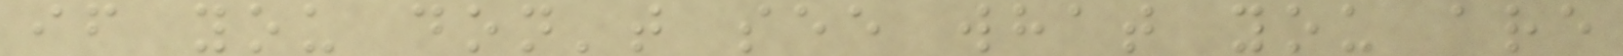if you don't see what you are
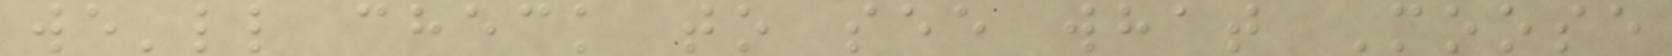we'll check to see what Moose
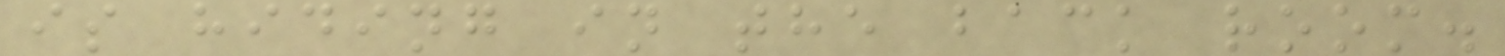is hiding in the back room.
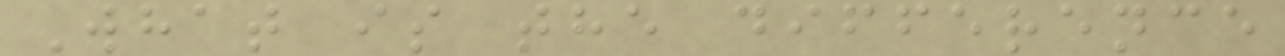What is the difference
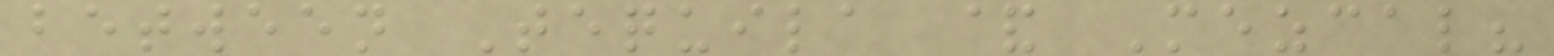between Tequila & Mezcal?
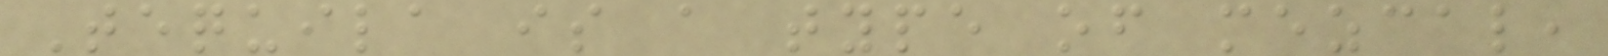Tequila is a type of mezcal,
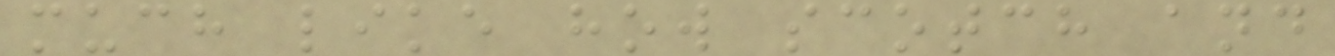much like how scotch and
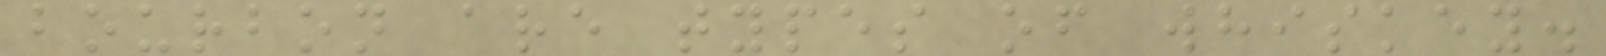bourbon are types of whiskey.
